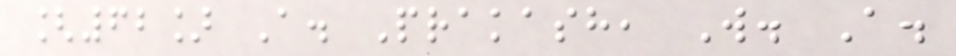[62] A. Prakash, W. A.
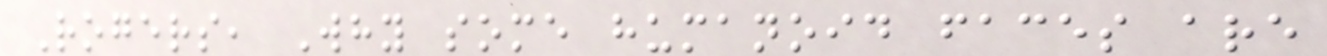Rogers, Why some humanoid faces are
